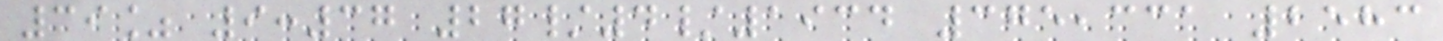39% 9:37 27/4/1934 375,331 2583
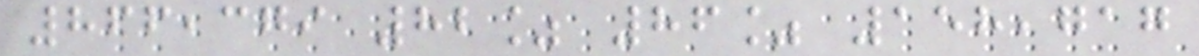866,379 82% 86% 158,717
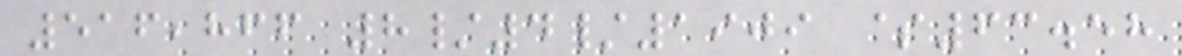516,866 8/4/1909 $63.58
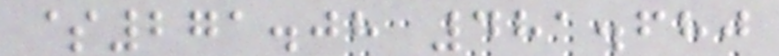$271.08 481.680
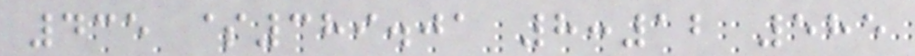435 $389.01 8:12 585
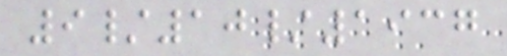9/10/1937
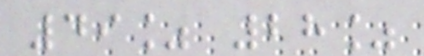49% 28%
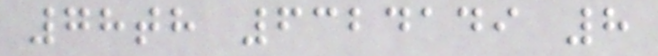78th 6324149 8
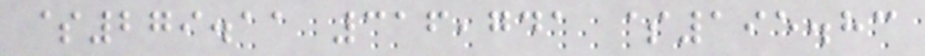$279.11 316,741 $195.83
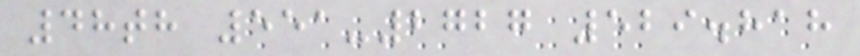48th 551-2727 529.818
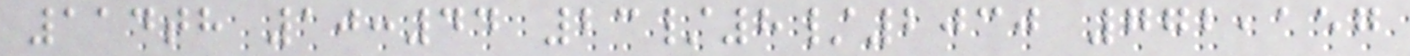114th 10:44 23/8/2030 772,157
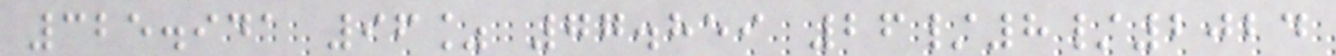325.941 96% 77.859 26/8/2024
